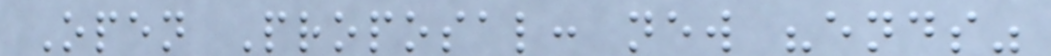Open Proposal: new "ends"
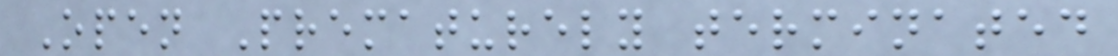Open Prematurely terminated
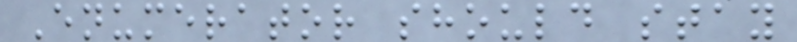Enumerator should stay
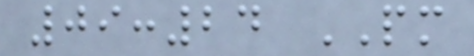09:24 PM
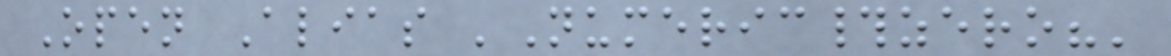Open Alias 'Numeric#zero?'
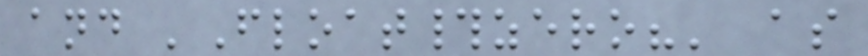and 'Float#zero?' as
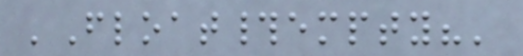'Float#empty?'
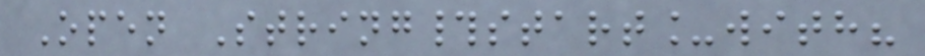Open String#start_with?
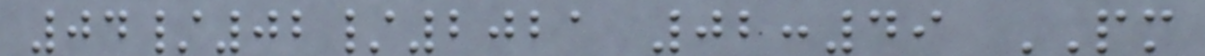04/02/2021 02:49 PM
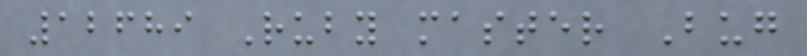12689 Ruby master Bug
